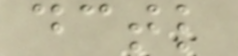dctl
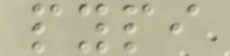pypi
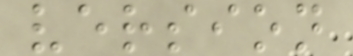version
